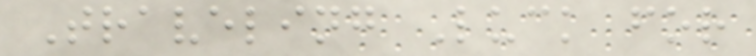Traveling Luck for
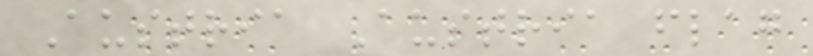Austria Austria flag
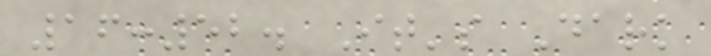16:52. It's Dark
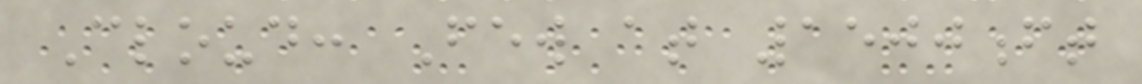Cloud: Few at 1500ft
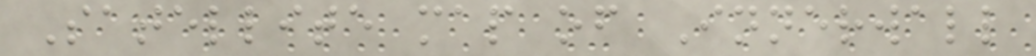Satellite map of Innerwall
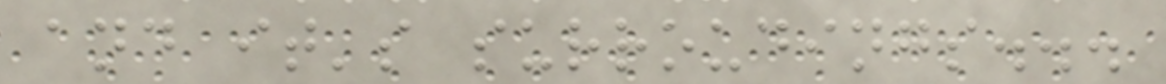and it's surroudings...
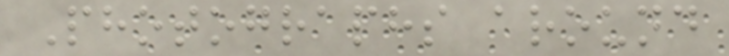Photographs around
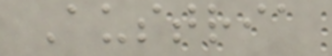Austria
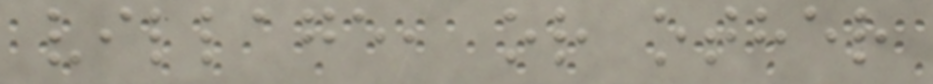village, or other
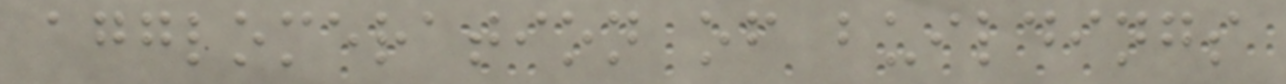agglomeration of buildings
